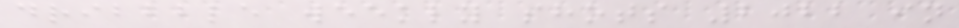dribbble weekly shots 2022 in
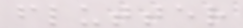flutter
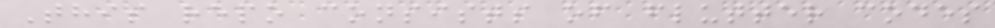This repo consists of flutter codes
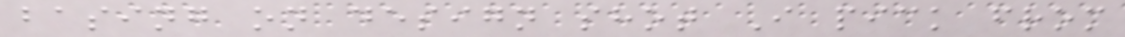basing on design shot I pick from
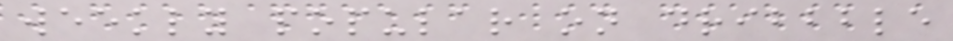weekly popular on dribbble
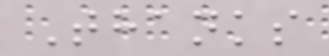Thanks
